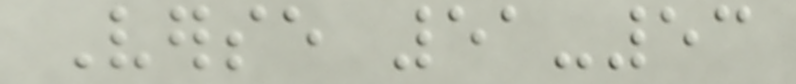Verse 51-53
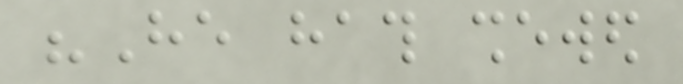"He hath shewed
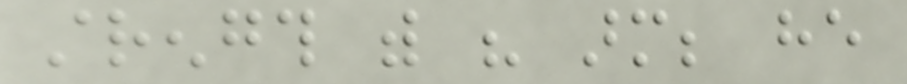strength with his arm; he
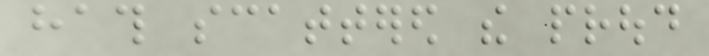hath scattered the proud
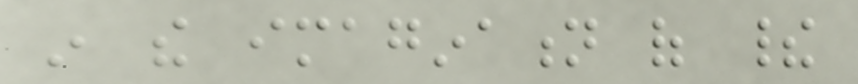in the imagination of their
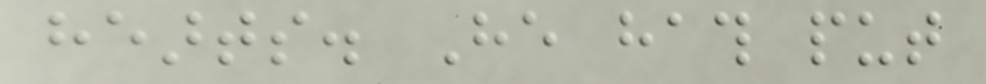hearts. He hath put
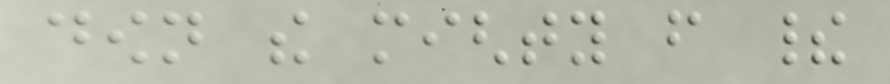down the mighty from their
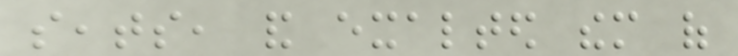seats, and exalted them of
